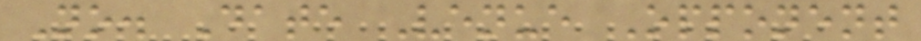No. Date Venue Opponent
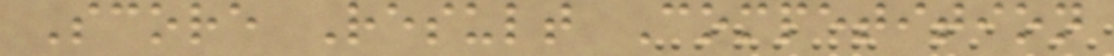Score Result Competition
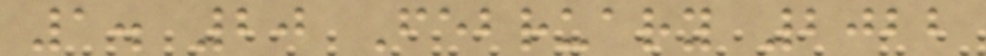1. 20 February 2022
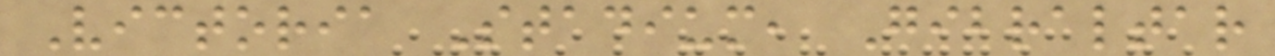Victoria Stadium, Gibraltar
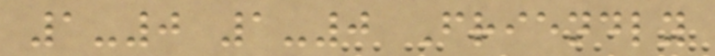1-0 1-0 Friendly
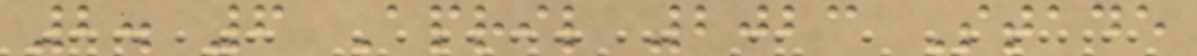2. 6 April 2023 Stade
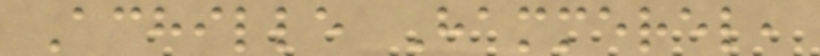Achille Hammerel,
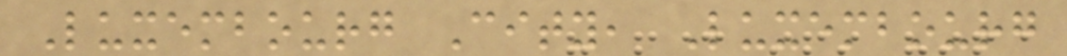Luxembourg City, Luxembourg
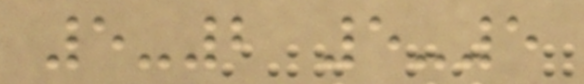5-2 5-5
